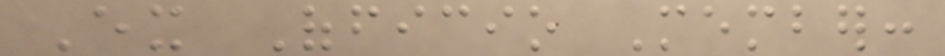Ex Officio Member:
